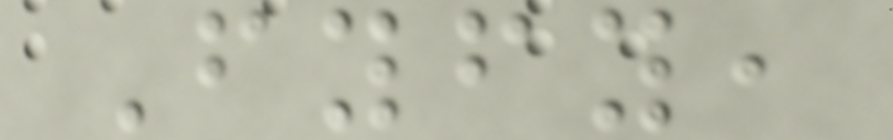Fyfy,
